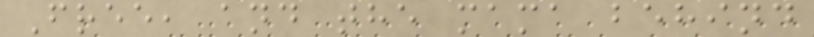Free, and the mama behind
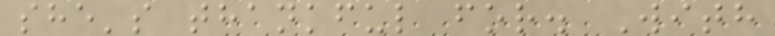she's thankful for. With
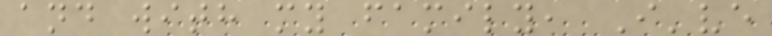and with my family, I've
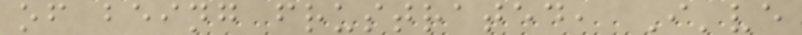of being frustrated, I've
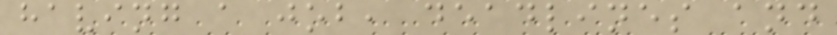having a job, deadlines and
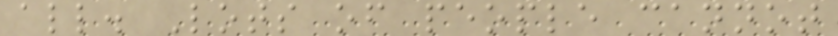all. Lots of people cannot
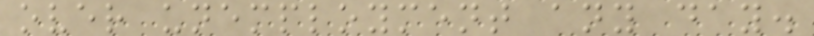over unemployment any day.
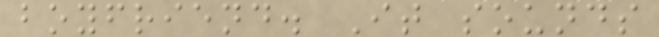boyfriend. It sounds
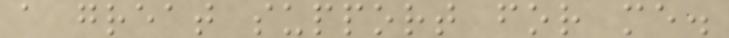a great support for me.
